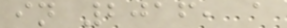in 2016, a
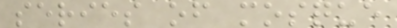series of mosque
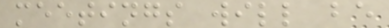meetings will be
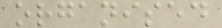organised
